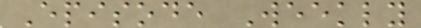Episode Weekly
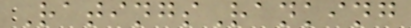RatingsRanking
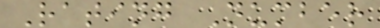Rating Number
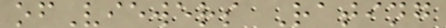ofViewers Rating
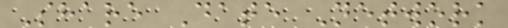Share Date Network
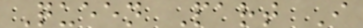Queen Part I
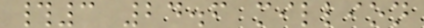#3 24.6 million
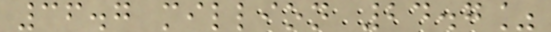36.7 million 24.7%
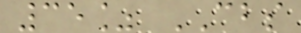35% CBS
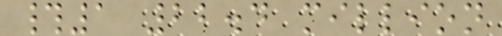#1 22.4 million
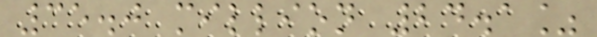35.0 million 24.1%
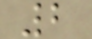2
